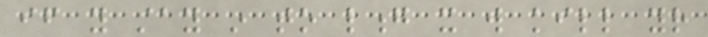if you stay in to long it will kill your
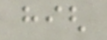high
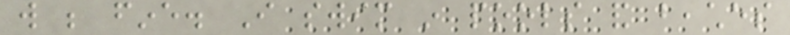will be fine. I swim in pools and beaches
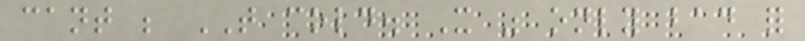cant be THAT cold. It was only bad for
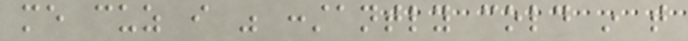me cuz i was constantly cold in that
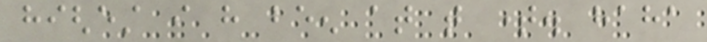highest i have been at that time. haha
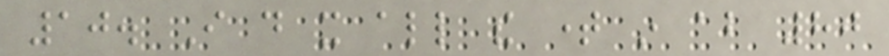10. I do it all the time in about 80
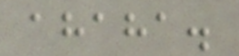ahaha.
